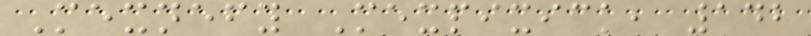Mexnefy Mexpixick, 142
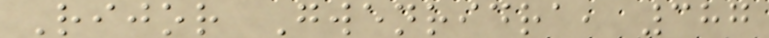Rijor Gwenridra, 387
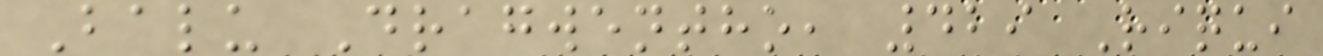Balu Dragwentho, 429 Riqui
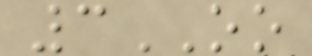3OO
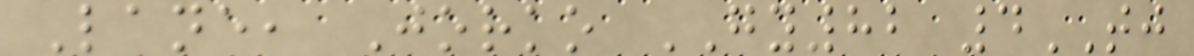Lane, Jorko GY82 4TJ
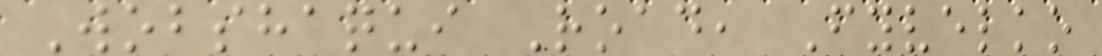Wobshaqui Road, Fyvelko
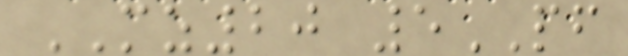MZ20 5PF
